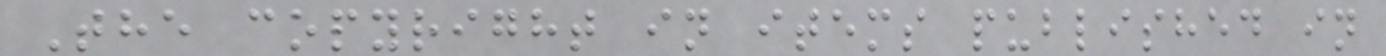The copyright in items published in
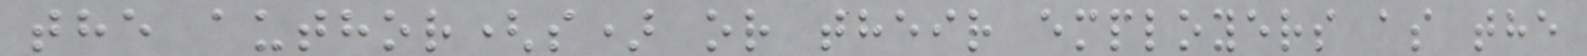the author(s) or their employers as the
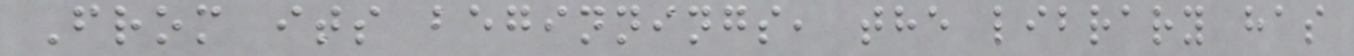From its beginnings, the library has
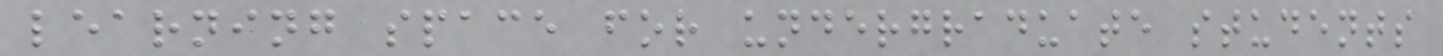learning space for undergraduate students
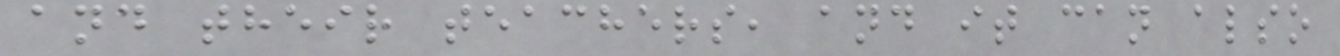and their teachers, and it can also
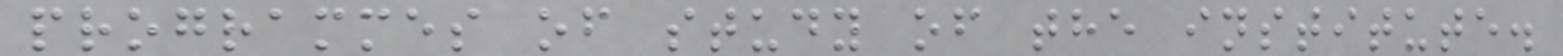programmes of study of the institute.
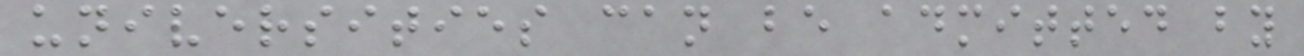universities can be admitted by
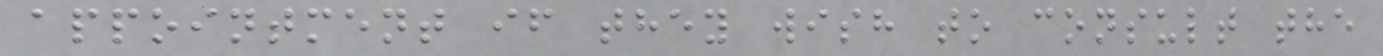appointment if they wish to consult the
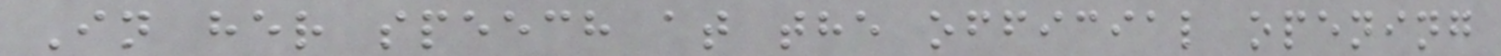In her speech at the official opening
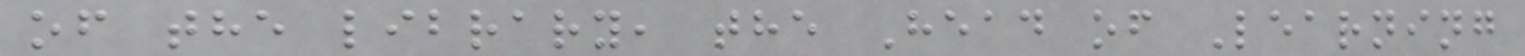of the library, the Head of Learning
